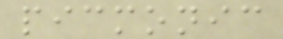picmonic
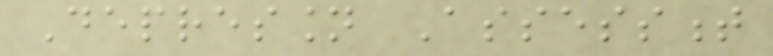Depression Assessment
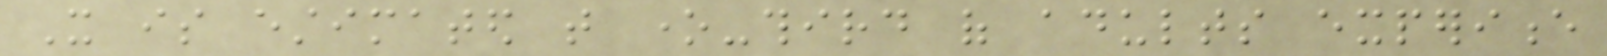It is estimated that one-third of adults experience
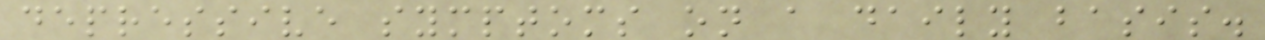depressive symptoms on a daily basis.
